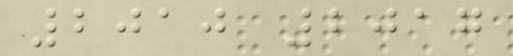2010 2017
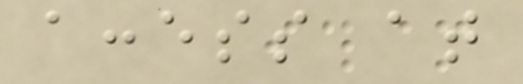access at
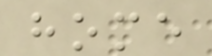home
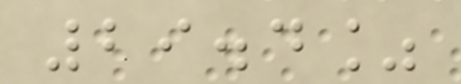29.4%
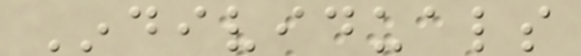Individuals
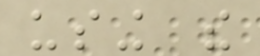using the
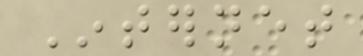Internet
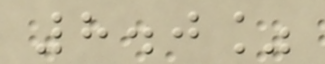8.0%
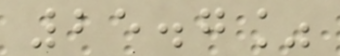25.7%
